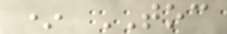* TOC
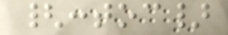{:toc}
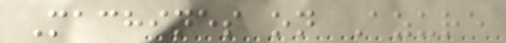Machines on Azure
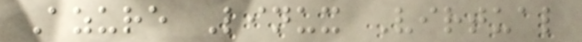Azure Linux Virtual
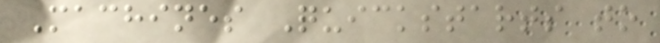Machines Quickstarts to
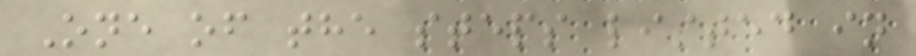One of the steps listed in
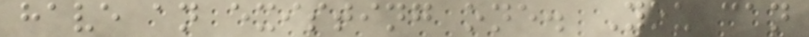have an existing one. You can
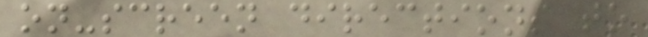on-screen directions to
